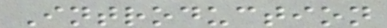Introduction
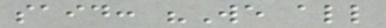said: "We all
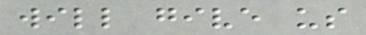will give us
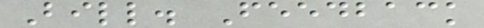Bill. Feedback
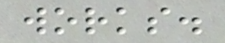works.
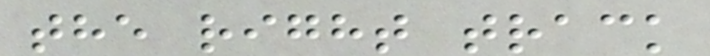the right track
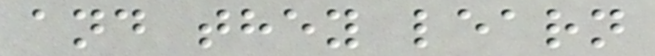and they learn
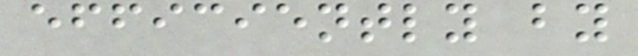efficiently by
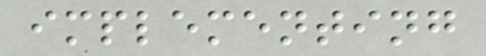implementing
